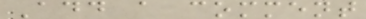Add a comment
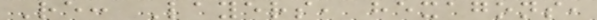Re: Layers, hexagons,
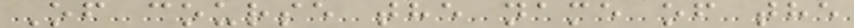Of course the name of the
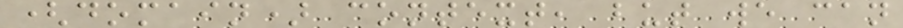(domain) context, but we can
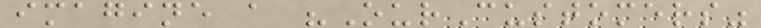imagine a "OurCustomers"
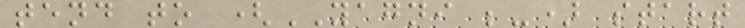tend to (YAGNI ;-) start
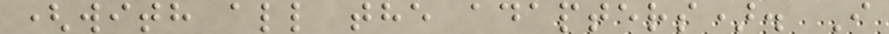(with all the adapters). I
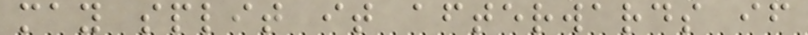may split it afterwards if
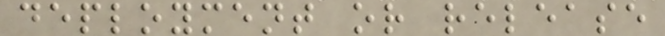deployment or release
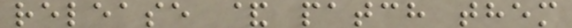release & patch them
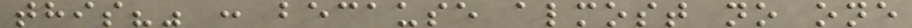this?" : because almost no one
